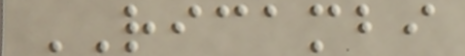RICAMBI
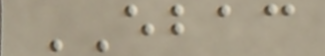EBAC
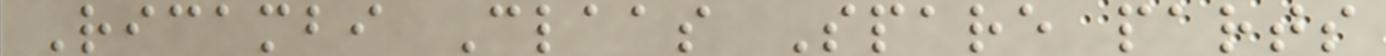Ricambi Claas Spare parts
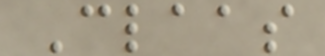Claas
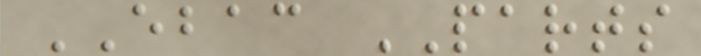EBAC PARTS
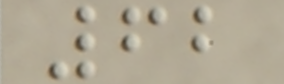62
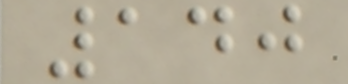140
